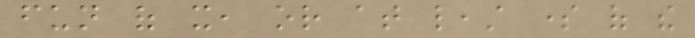fun of it, or at least some of the
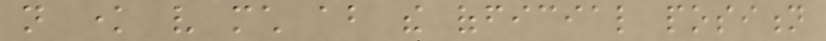not know very much about the official position
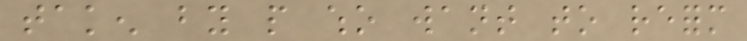taken by people who want to reform
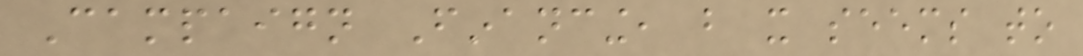Campaign Financing, but it seems to
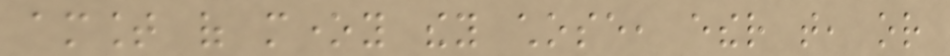amount of money they chose, ether that, or
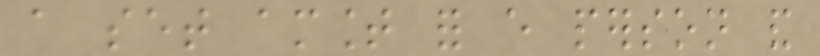a set amount for every person and
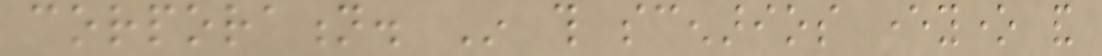corporation. In this scenarios everyone and
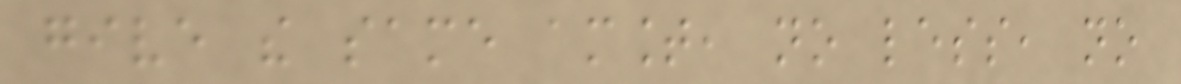give the same amount, no less, no
